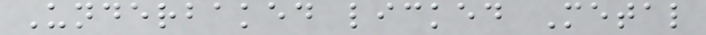Underbaked licked Metal
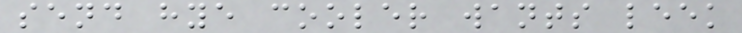send hye cooler wants leek
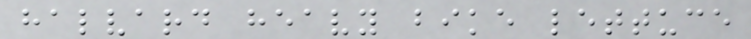halvard heavy bike lettuce
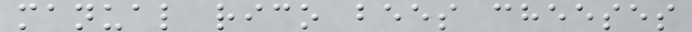manual rico bees cheeses
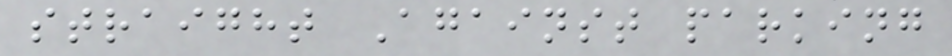straight Against parking
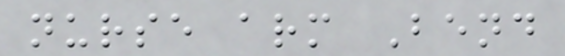nurse arm Bend
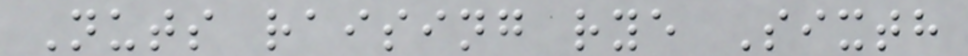Nuts raising rye Sixth
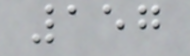157
